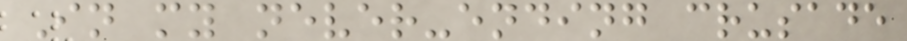In my never-ending crusade
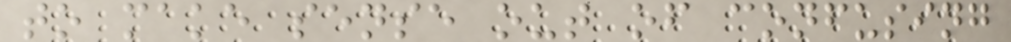to make sense out of confusing
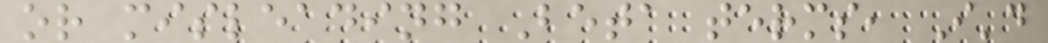or misleading Beta terms, I'd
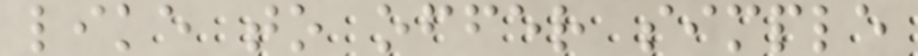like to offer simple
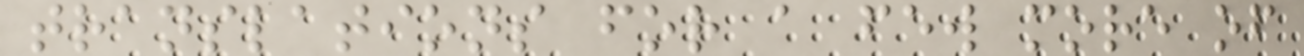translations for a few more of
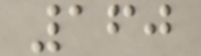160
